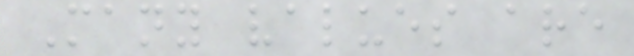Many values are
